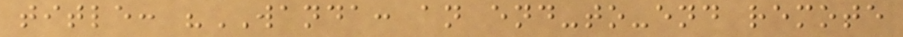title: "WANDA: an end-to-end remote
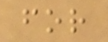for
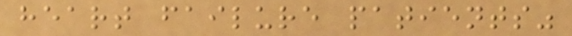heart failure patients"
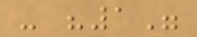- "1"
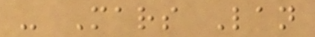- Mars Lan
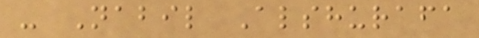- Nabil Alshurafa
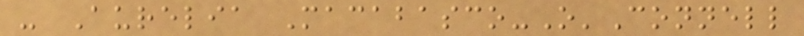- Aurelia Macabasco-O'Connell
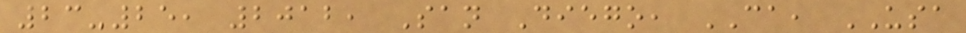23-25, 2012, San Diego, CA, USA
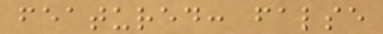featured: false
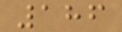186
